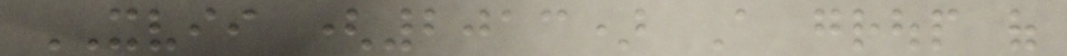XVII (2013) A group of
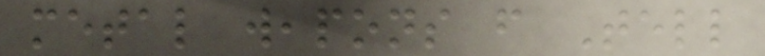metal weapons from Tell
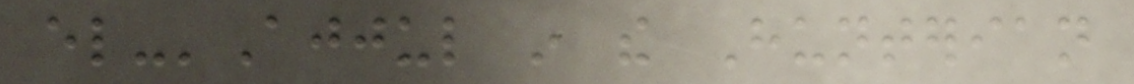el-'Ajjul in the Hunterian
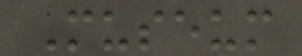Museum
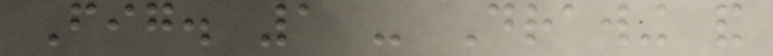Fig. 1 - Drawing and
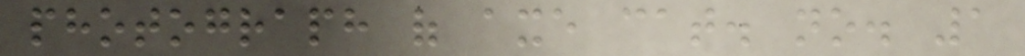photograph of axe cat. no. 1
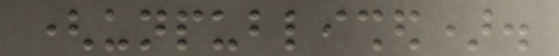(unpublished).
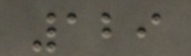129
